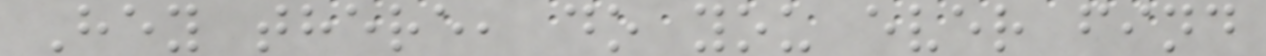Hey there, do you ever find
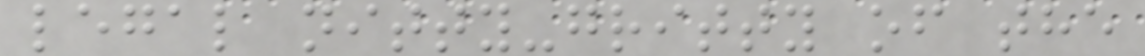legal nitty-gritty of the
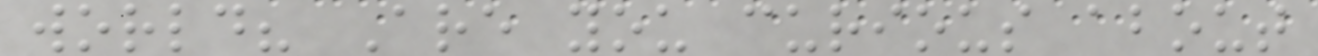world? Are you curious about
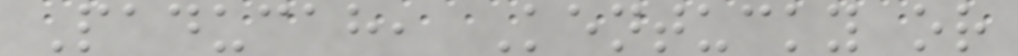Paducah, Kentucky or
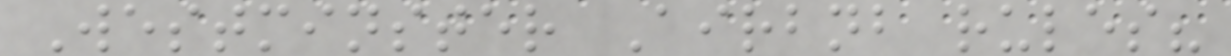Westminster Airbnb rules?
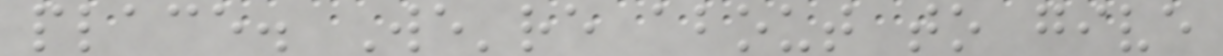place. We're about to give
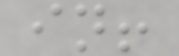in!
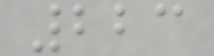223
